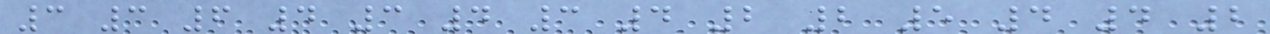3 3 6 4 3 4 3 4 2 2 5 4 4 2
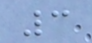3
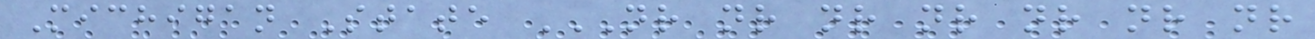Michigan State NR NR NR NR NR NR NR
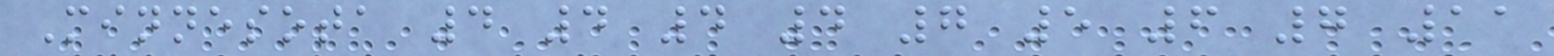Minnesota 4 4 4 4 7 5 6 7 11
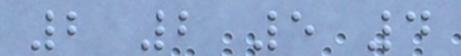2 2 5 4
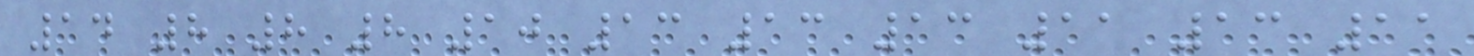14 8 8 8 10 13 13 13 11 13 11
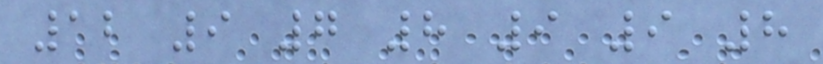12 9 7 8 9 9 8
